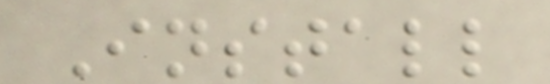Install
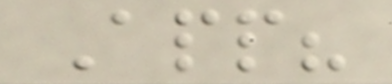App?
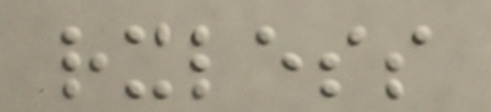rxless
